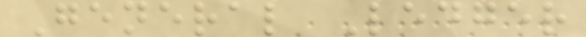General Ledger
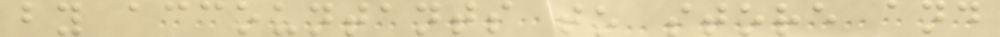by accountants to store and
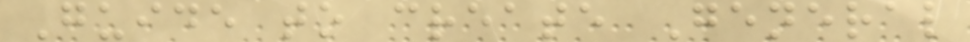Guide to create General
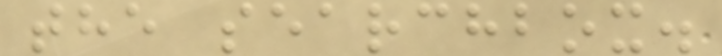the searchbox.
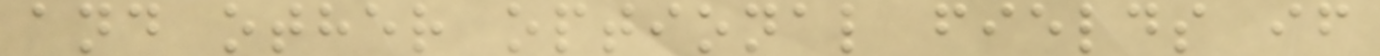and other optional fields if
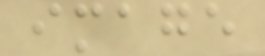image
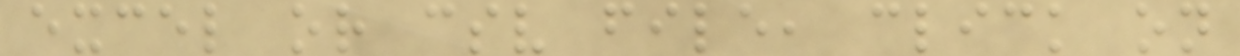excel or csv file, click on
